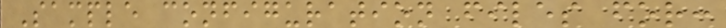Sample configuration files for:
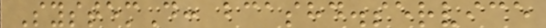SystemD: bcashd.service
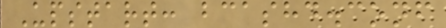Upstart: bcashd.conf
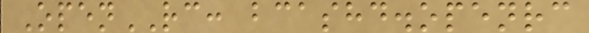OpenRC: bcashd.openrc
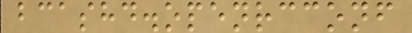bcashd.openrcconf
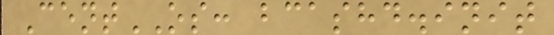CentOS: bcashd.init
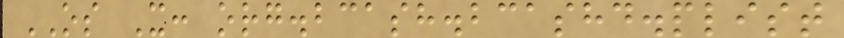OS X: org.bcash.bcashd.plist
